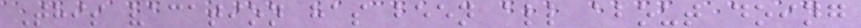This vacation has been all about doing
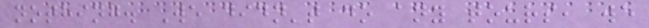nothing. We didn't do any tours, we
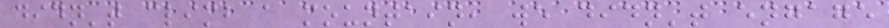didn't climb a mountain, we didn't engage
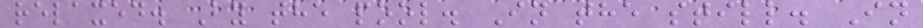relaxed. By the pool. In the still. In
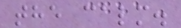the calm.
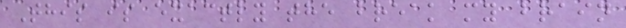This is exactly the break my brain
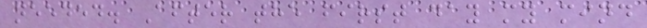needed. After the first day my mind
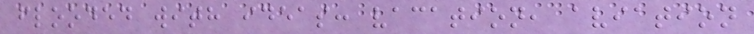flooded with ideas: vacation, aviation
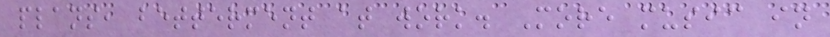plans, betterment at work. More music in
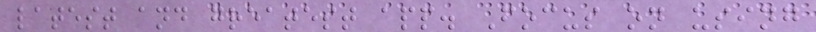latest and greatest app. Focus on using
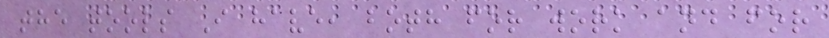the tools I have, both for work and for
